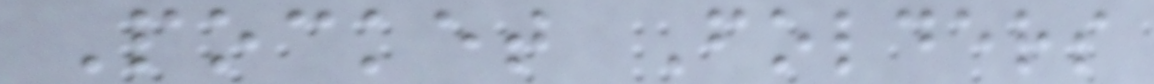Pocket Folders
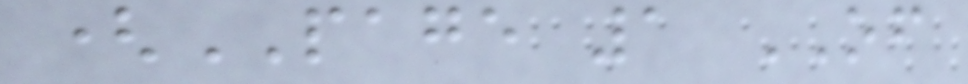(PAGE 1 OF
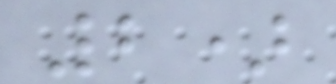2)
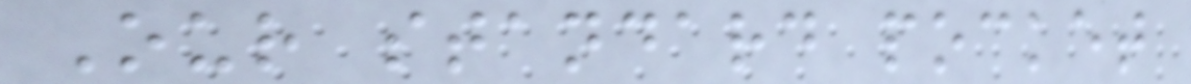Our standard pocket
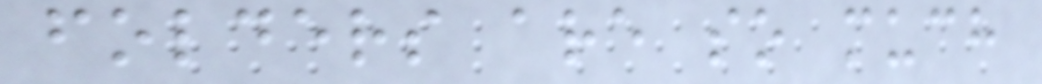folders are so much
